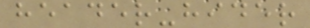header-hider
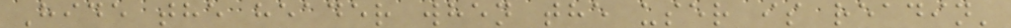Hide the header when the user is readin'
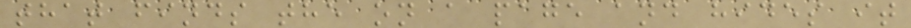that finds the on a page and hides it
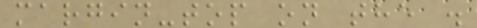margin-top on the .
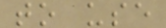to use
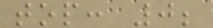top: 0;
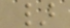}
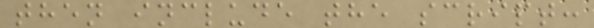then include the script:
